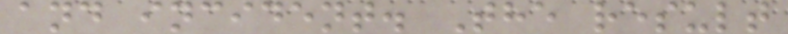and incident. The result
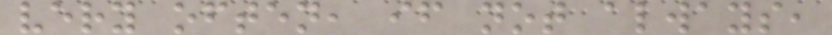very often, if not always,
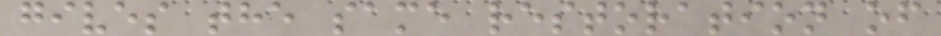gives the same restoration of
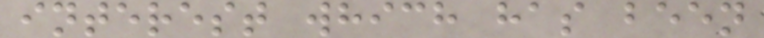interest which has been
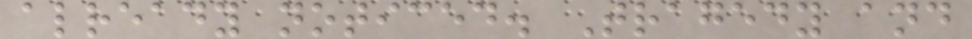already noticed. Tragedy and
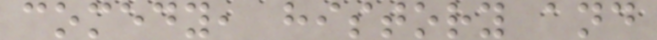comedy, history and
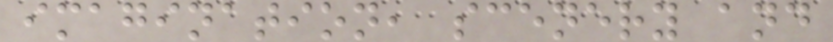imagination, scenery and
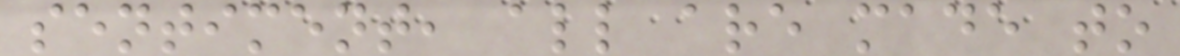sentiment, all are made to
